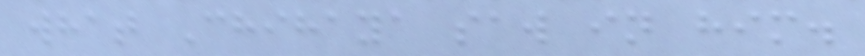what Chihaya saw in him.
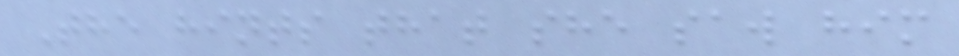The hints that she saw him
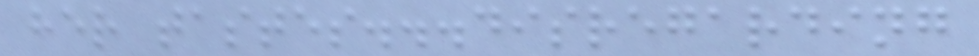her tastes...disregarding
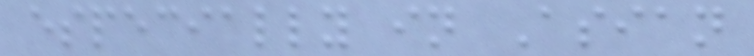especially in Asian
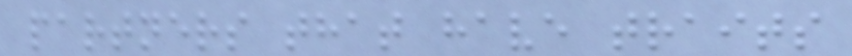partners that have traits
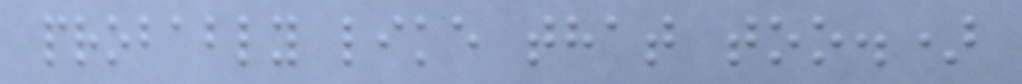probably like that too.)
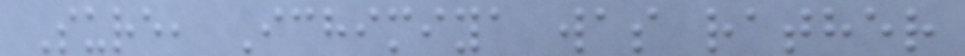Sure, Ichimiya was rather
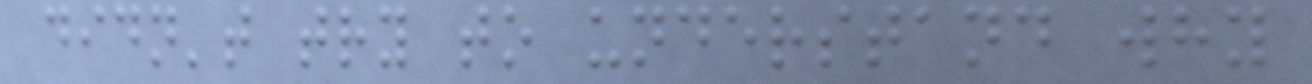didn't try to understand why
